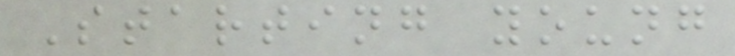Starting young
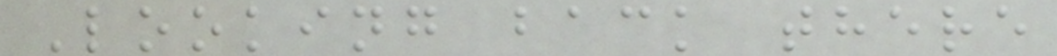Looking back there
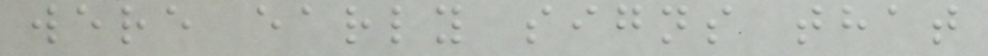were early signs that
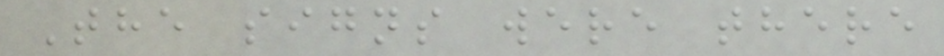The signs were there
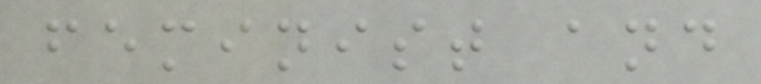feminist and
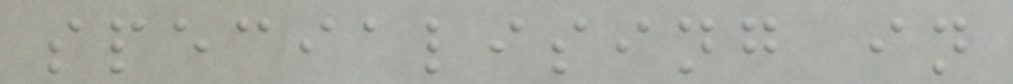specialising in
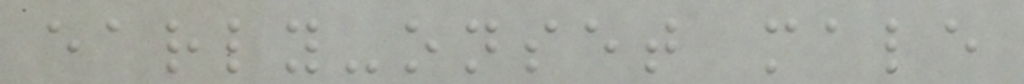early-onset male
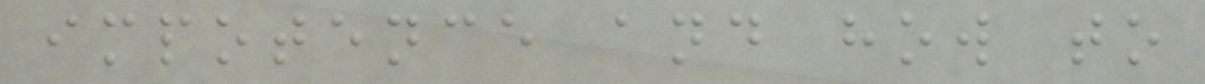impotence and how to
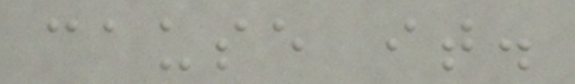cause it.
